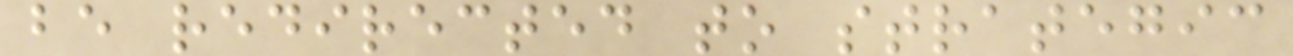be redirected to strategic
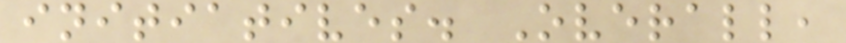initiatives. Overall,
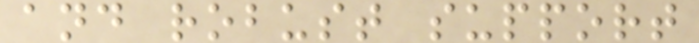and robust support
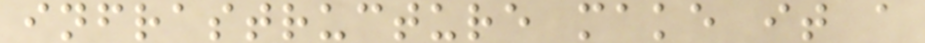infrastructure make it a
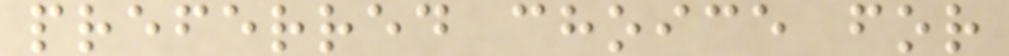preferred choice for
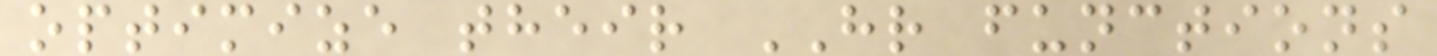optimize their HR functions
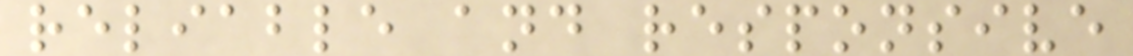reliable and responsive
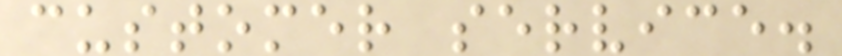customer service.
